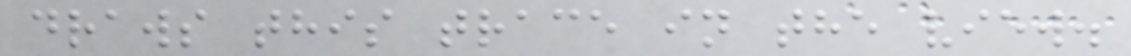draws this trace in the view.
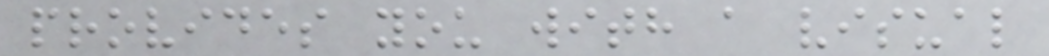provides you with a visual
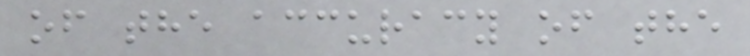of the accuracy of the
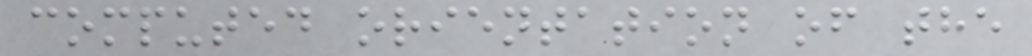computed orientation of the
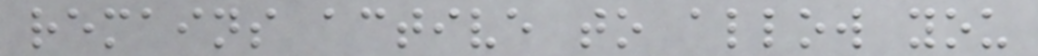remains active to allow you
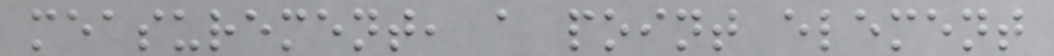measurement, a point element
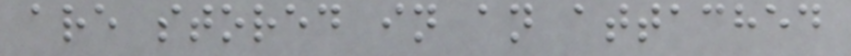are stored in an attached
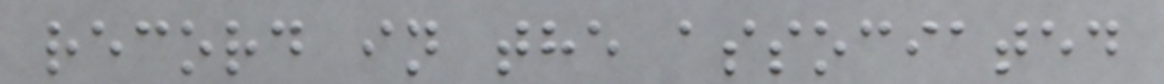record in the associated
